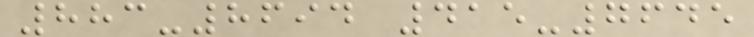883-8694 415-7645
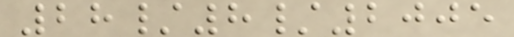28/8/2005
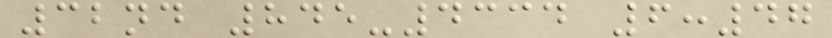32nd 845-4334 6:47
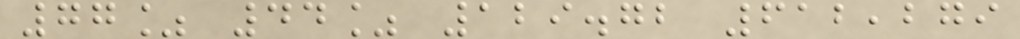77% 44% 129.72 612,279
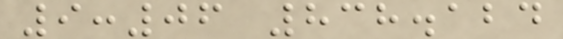9:06 838.124
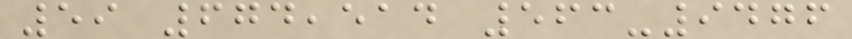59 674,514 563-9476
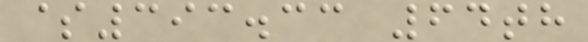$393.33 64th
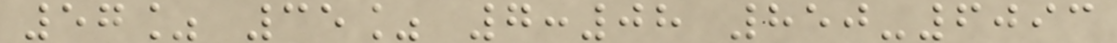57% 35% 7:08 850-6093
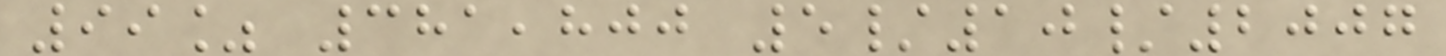99% 381,800 5/10/2007
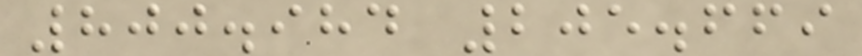800.984 205.669
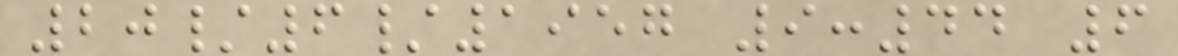20/6/1957 9:44 6
